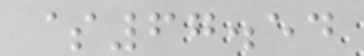$67.54
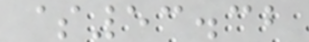$53.32
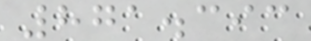871.393
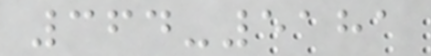364-5181
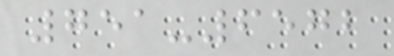751-6572
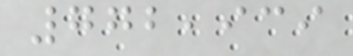772,939
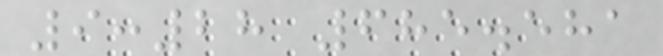9:28 685.581
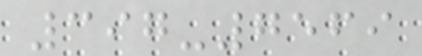397-7569
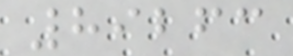89263
